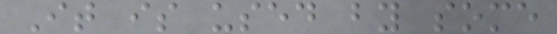It is used by some
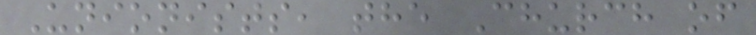Unionists, the Church of
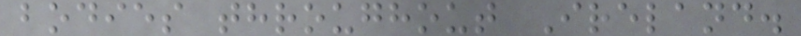bodies throughout Ireland.
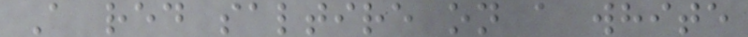A red saltire on a white
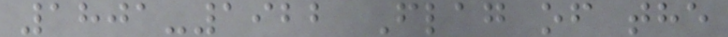1801-1922 Flag of the
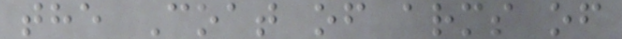the Coat of arms of
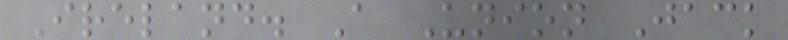Ireland. A Union Jack
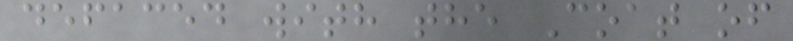defaced with the Coat of
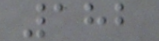182
